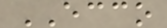ECCO
